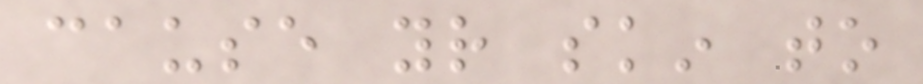cause your skin to
